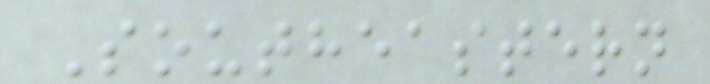Southeastern
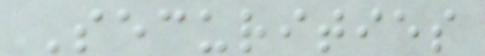Securities
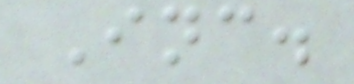Inc.
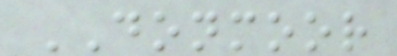DONMOOR
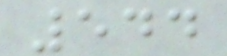544
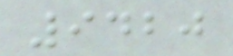9420
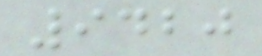9420
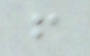f
